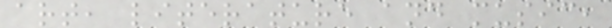art, literature and music,
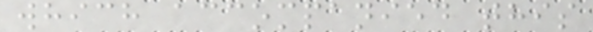which accompanied this
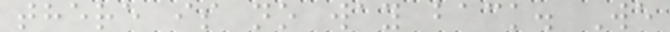there is no way back. We
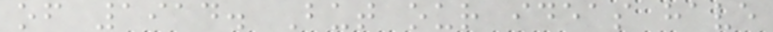of 1914. But our ideas have
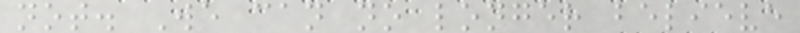not. We can no longer believe
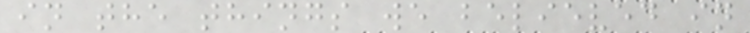in the things we believed in
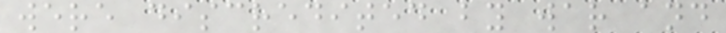were discredited by war and
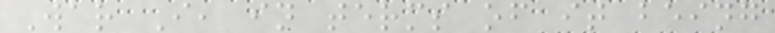War I, in terms of it being
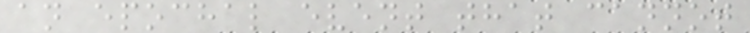an epochal event that cannot
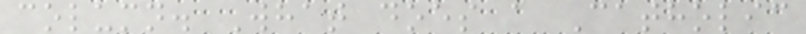column. What does a Catholic
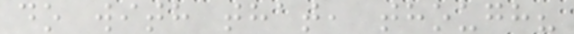do with that, though?
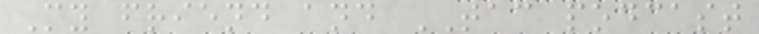My friend and TAC podcast
